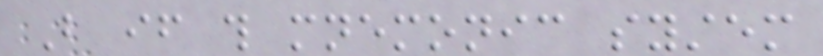But if this mnemonic system
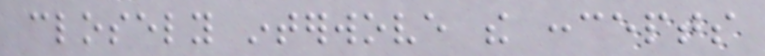closely interwove the concepts
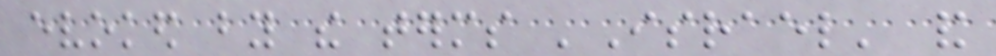evoked by the terms 'Israel' and
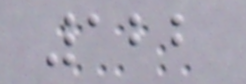122
